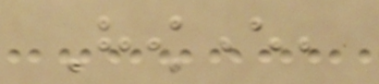However,
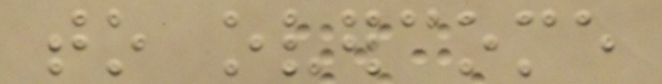to overcome
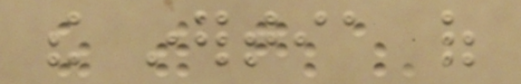the inertia of
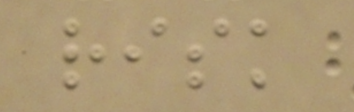risk
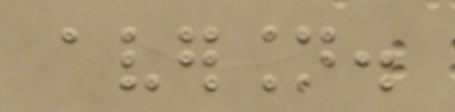aversion.
